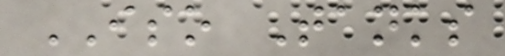ISO Tanks
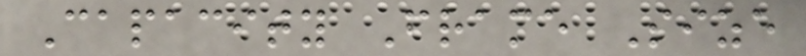Capacity Frame Size
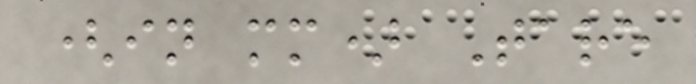(in mm) Tare
